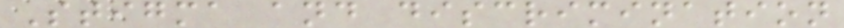Stigma and discrimination
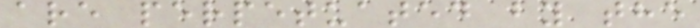are perpetuated by the
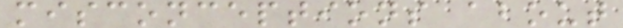misconceptions about
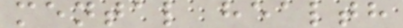mental health
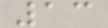13
